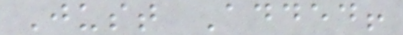Just Added!
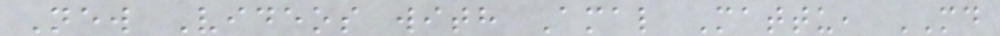New Videos with Amal Mattu, MD
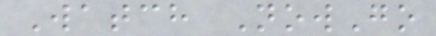Watch NowGo
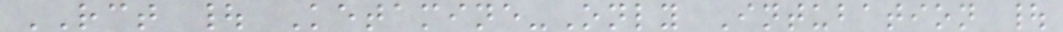RCT | Ketamine-Only Intubation |
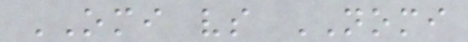OMI vs NOMI
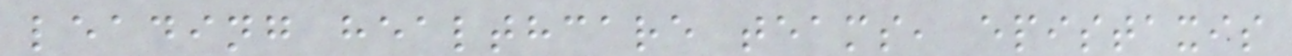leading healthcare teams, epistaxis
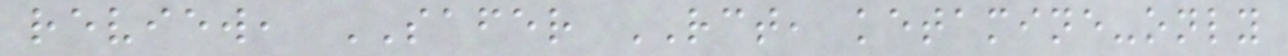review, SAFER RCT, ketamine-only
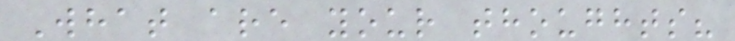What are your thoughts?
